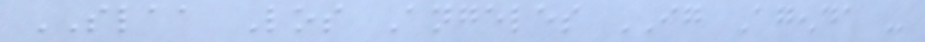SLAA Los Angeles IG Agenda -
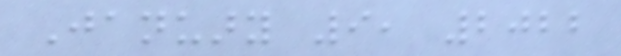January 9, 2022
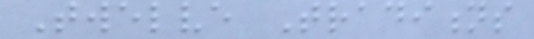Twelve Traditions
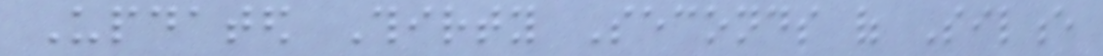Updated Thirty Seconds of Silence
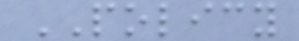POLICY
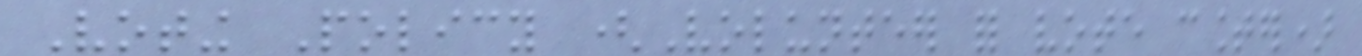Voting Policy (Volunteer for vote counter)
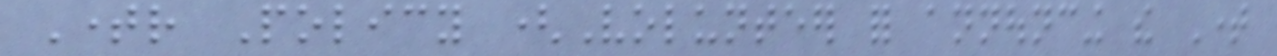Timer Policy (Volunteer for announcing the Time
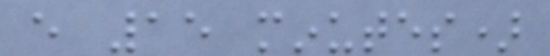every 15 minutes)
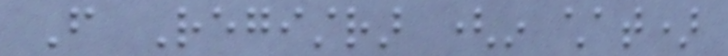From Registrar (in chat)
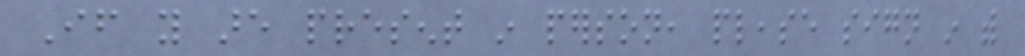If you are present in person, please sign in with
